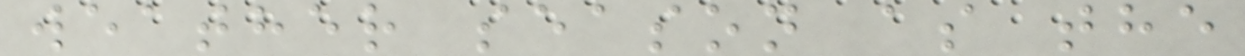weather season as the
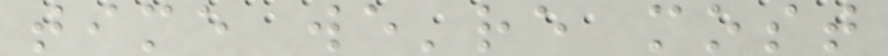time we're most
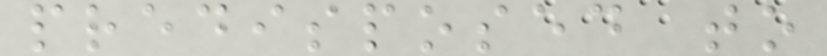predisposed to
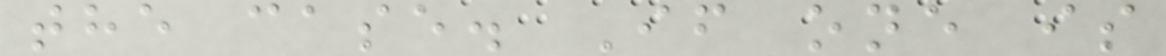the case. If one is
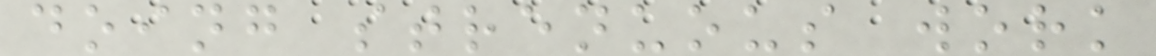doing strenuous work
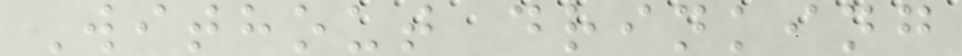Without drinking
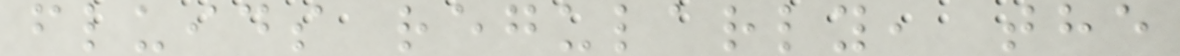fluids regularly, the
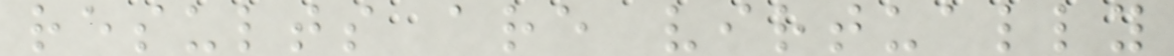results are virtually
